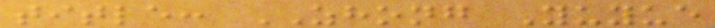title: ZHONG Yuyue
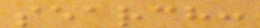search:
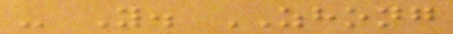- Y. ZHONG
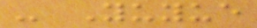- Yuyue
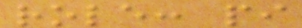role: pi
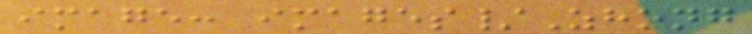image: images/Zhong
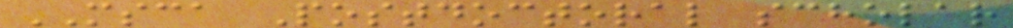MSCA Postdoctoral scholar
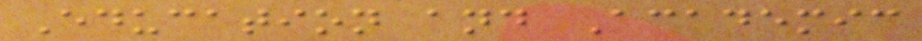Education and Academic
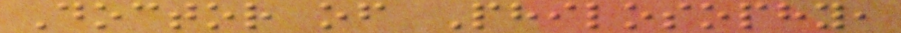Doctor of Philosophy,
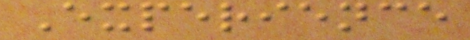Experience
